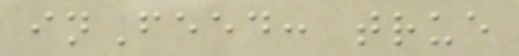inFeed: true
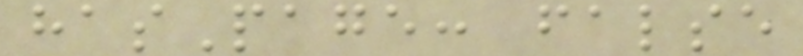hasPage: false
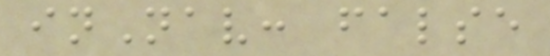inNav: false
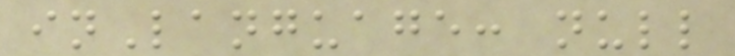inLanguage: null
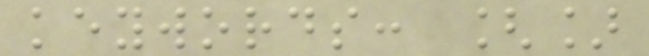keywords: []
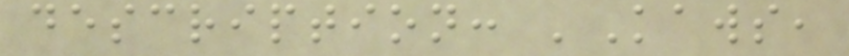description: 'Kaws,
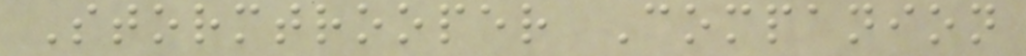Stormtrooper Companion
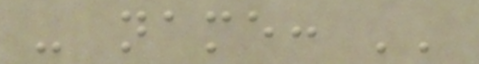- name: ''
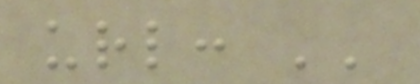url: ''
